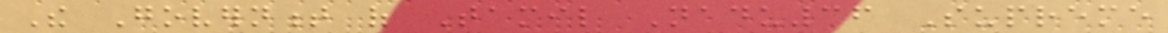The Government of Tamil Nadu36 Supreme
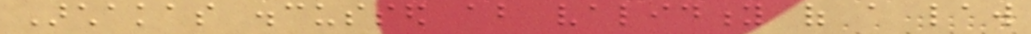Archakas discussed about validity of a law
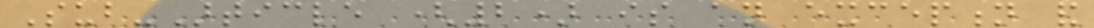Sub-Article (2) is an exception and
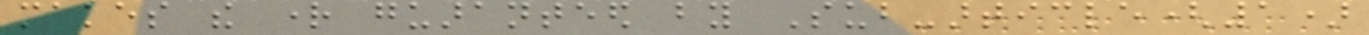makes the right guaranteed by Sub-article(1)
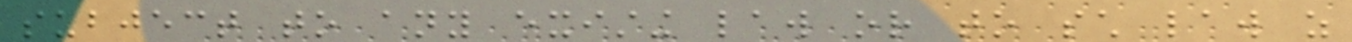subject to any existing law or to such law as
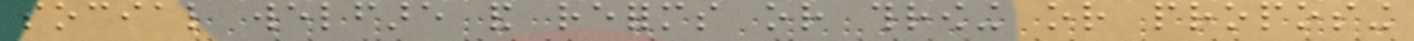social welfare and reforms or throwing or proposing
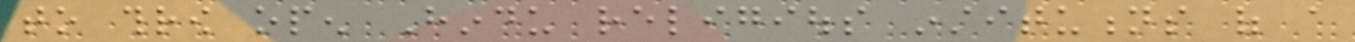to throw open Hindu religious institutions of a
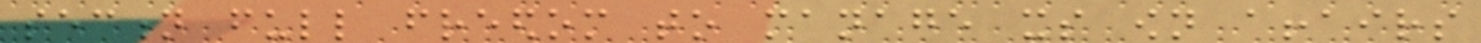section full freedom to manage its own affairs
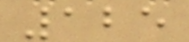125
